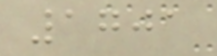1701
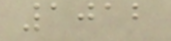1012
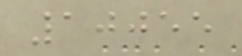10055
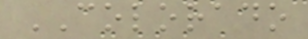COLORADO
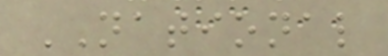NATIONAL
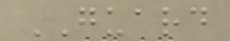GUARD
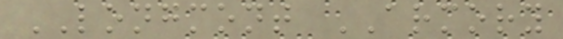LONGMONT ARMORY
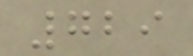729
